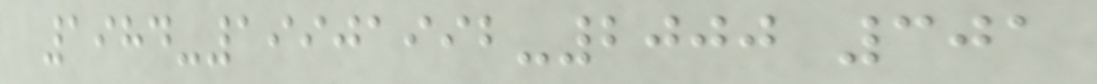1984-19901992-2000 301
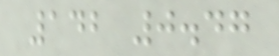142 0.47
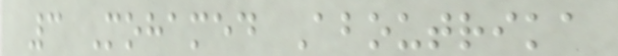3 Mohamed Aboutrika
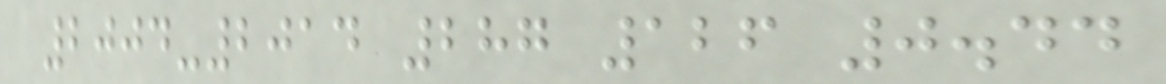2004-2014 287 126 0.44
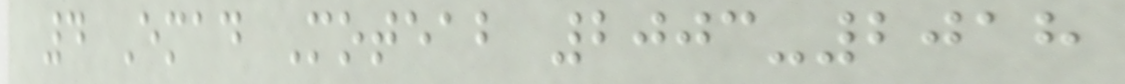4 Emad Moteab 2003-2018
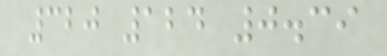320 124 0.39
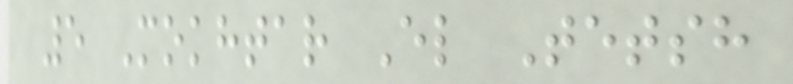5 Mokhtar El Tetsh
